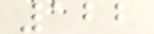122
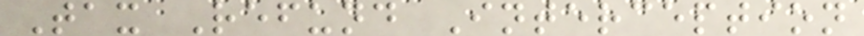Tax Refund Interception
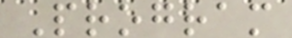Program
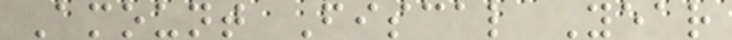Amount Fiscal Year
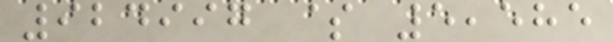924997 $ 5,585
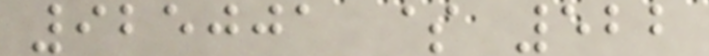925001 $ 522
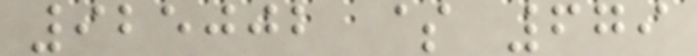925002 $ 679
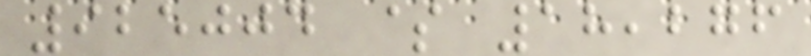925004 $ 18,276
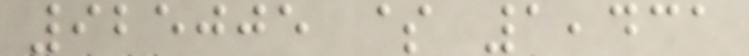925005 $ 1,431
